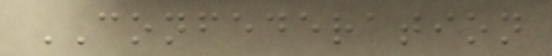CONFEDERATION
